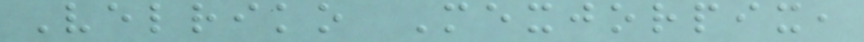Velriko Mexjorpix,
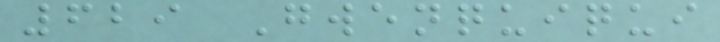629 Gwenquiqui
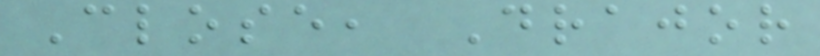Close, Drajor
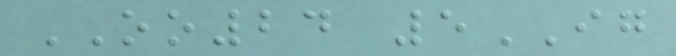OO24 5IG
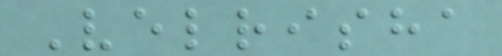Velrisha
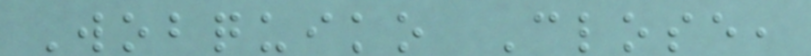Wobquiko Close,
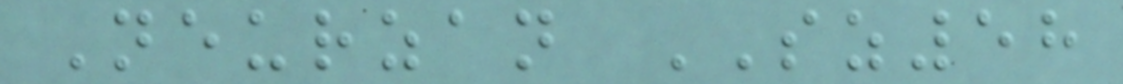Neurzan SZ58
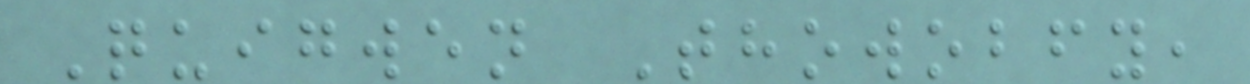Quigwen Thowobfy,
